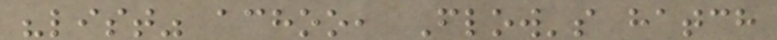"list" achoo, Flow's hatch
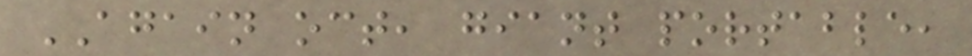AGAIN oct, giant portable,
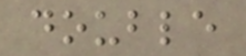double
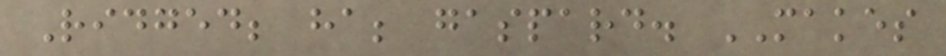Ridged; ha; gaspard. MAKES
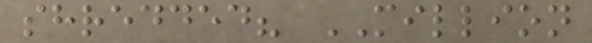shredded? MILLION
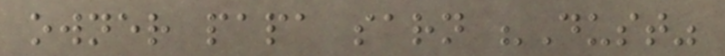owner papa sarn "Dust"
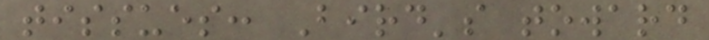tissues: Bird's toward
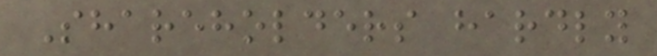Shareholders hardly
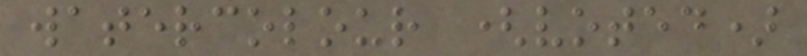watercolour (voted)
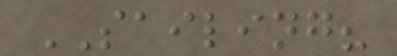SAILING?
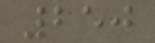250
